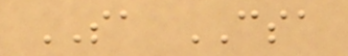SA CSA
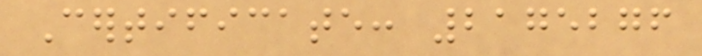Certificate: 2175276
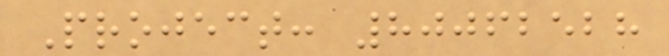Project: 80062528
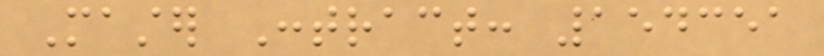Master Contract: 154351
